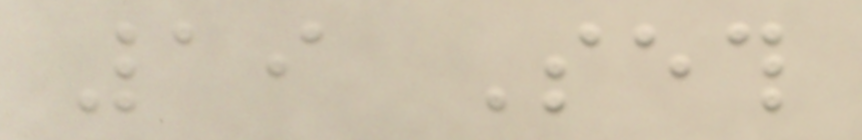19 Seth
